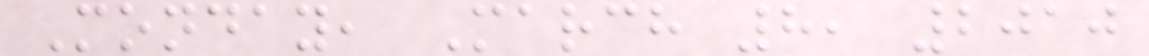Monday, March 8, 2010
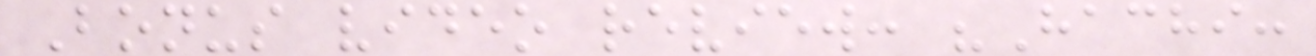Bonus video review: "Hachi:
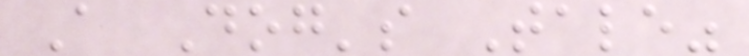A Dog's Tale"
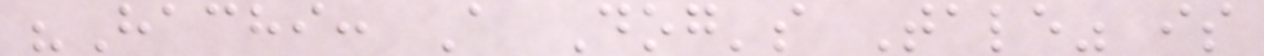"Hachi: A Dog's Tale" is
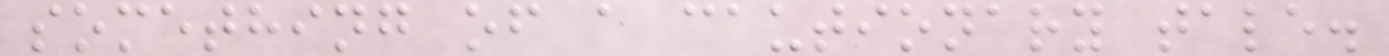something of a cautionary tale.
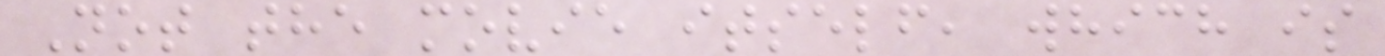Not the movie itself, which is
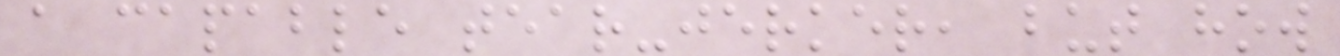a capable tear-jerker, but how
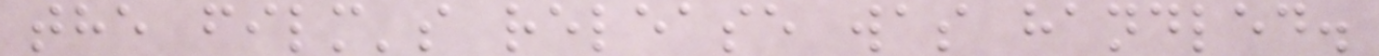the film's release was handled.
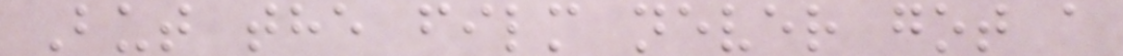But the film never got a
